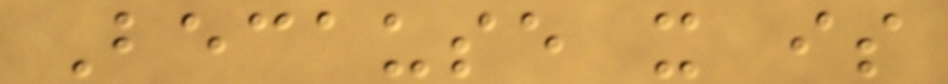Because x is
